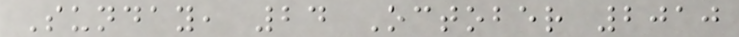Sunday, 24 October 2010
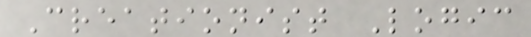Creationist Logic
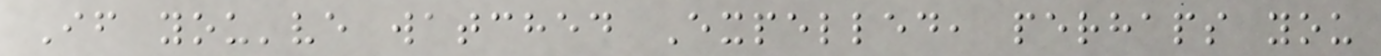If you've watched Expelled, perhaps you
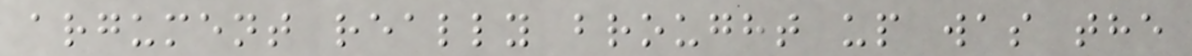argument really brought up was the
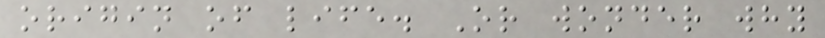origin of life. Or wonder why
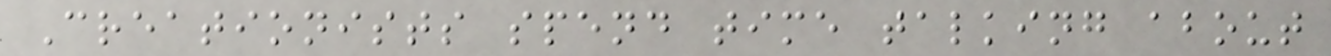Creationists spend time talking about
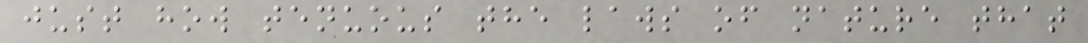just how tenuous the laws of nature that
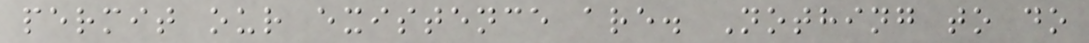permit our existence are. Nothing to do
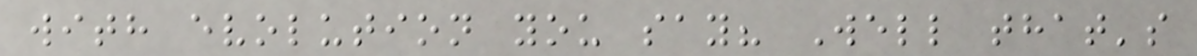with evolution you say? Well that's
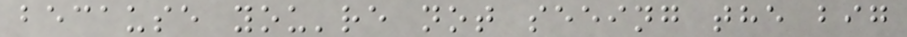because you're not seeing the big
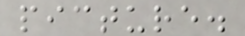picture.
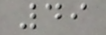49
